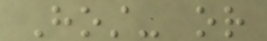Host- or
